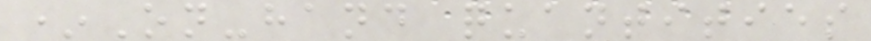*On-hand quantities
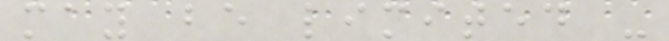may be limited -
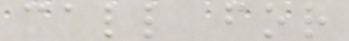call for
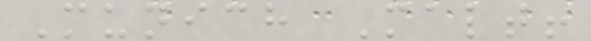Munich Malt!
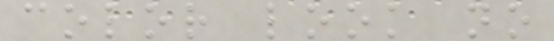color look no
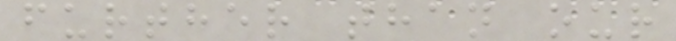further than our
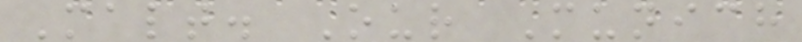Malt. Our Munich
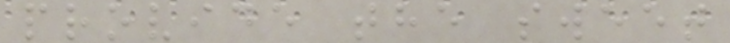provide the sweet
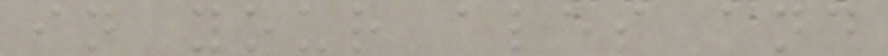in your ales and
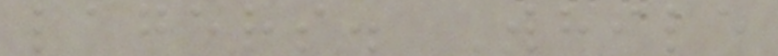lagers. While
